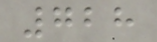728
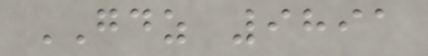GDZ 9891
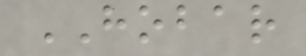HOBAR
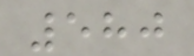580
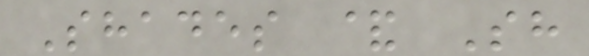Shades & Sh
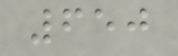650
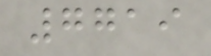7719
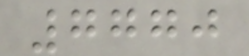7770
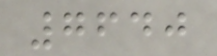7640
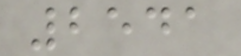2541
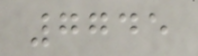7745
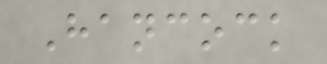Hancock
